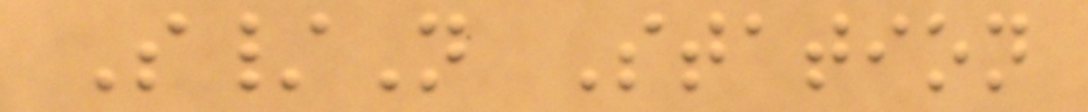S/N Station
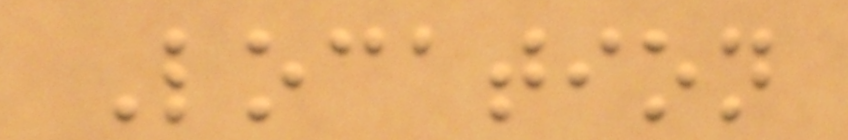Location
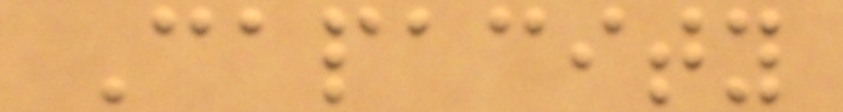Capacity
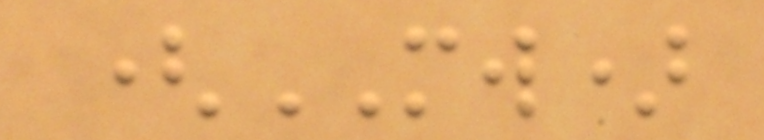(MW)
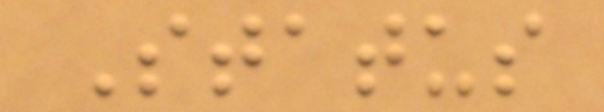Status
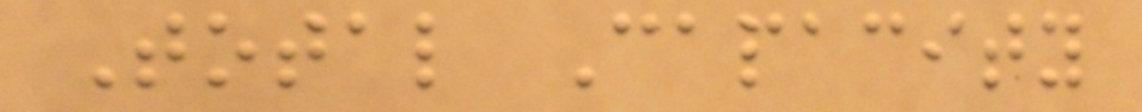Total Capacity
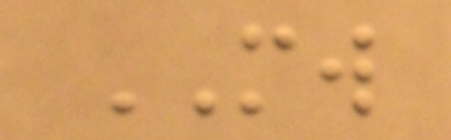MW
